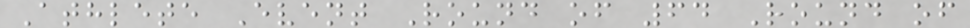Athlete Event Round of 64 Round of
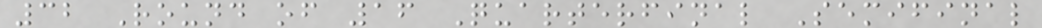32 Round of 16 Quarterfinal Semifinal
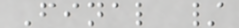Final /
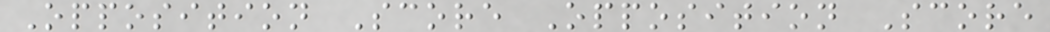Opposition Score Opposition Score
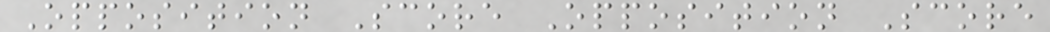Opposition Score Opposition Score
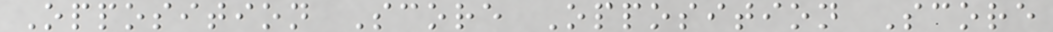Opposition Score Opposition Score
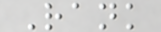Rank
